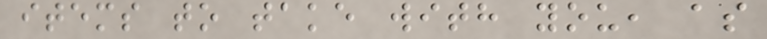items to take with you, as
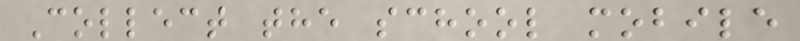Collect the school mobile
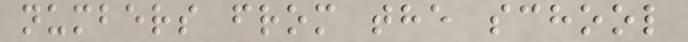numbers from the school
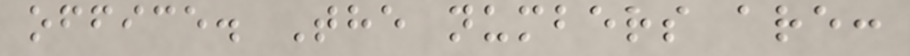office. The numbers are:
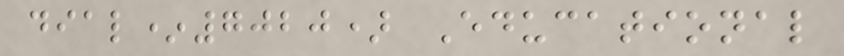dial*7020) Educational
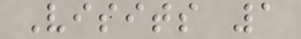Visits 1
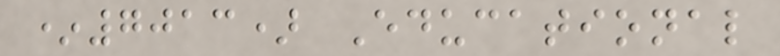*7013) Educational
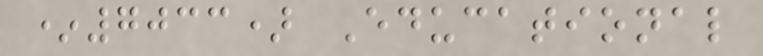*7033) Educational
